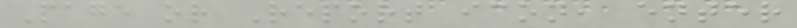Page or Report icon, enter
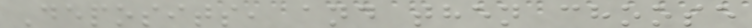Deposits, and then choose
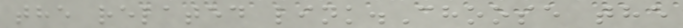the related link.Choose the
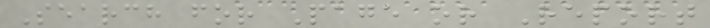Search for Page or Report
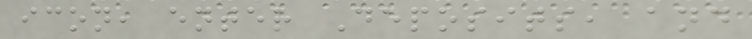icon, enter Deposits, and
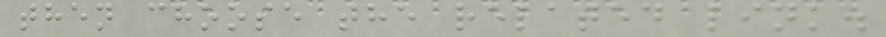then choose the related link.
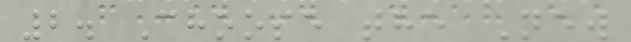2. Choose the New
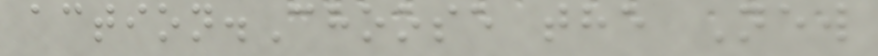action.Choose the New
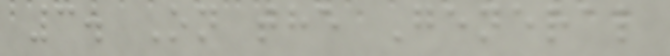3. On the General
